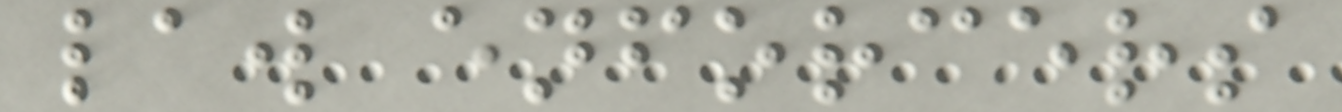law enforcers
